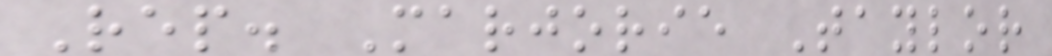Rep. Marjorie Taylor
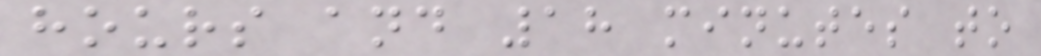hours and 18 minutes to
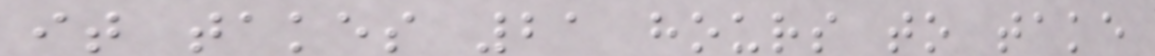it takes 21 hours to take
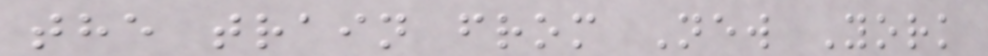the train from New York
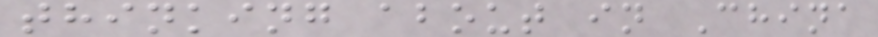thinking about in China
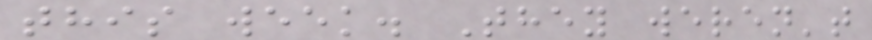this week. They weren't
